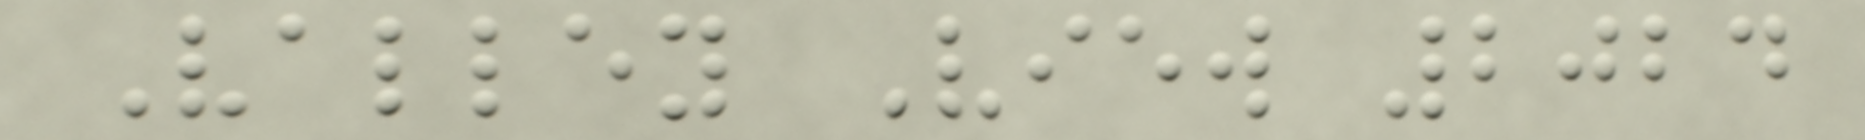Valley View 2024
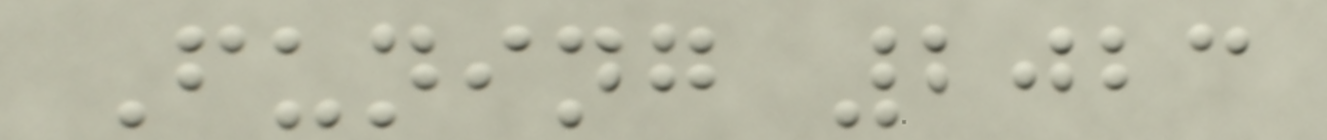Funing 2023
